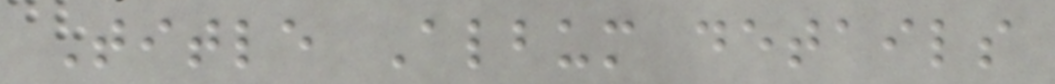Title Album details
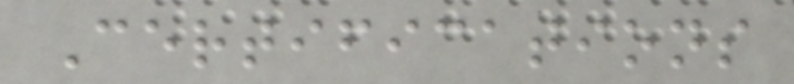Certifications
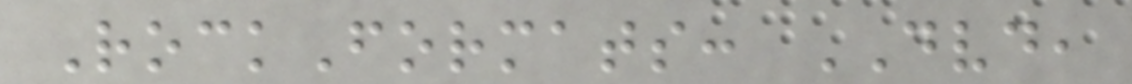RockFormats: DVD,
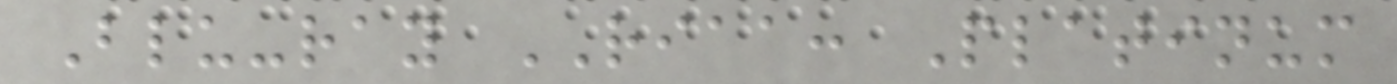Blu-ray RIAA: Platinum
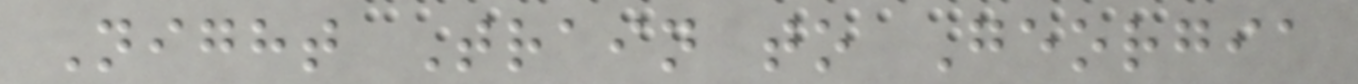Night Train to Georgia
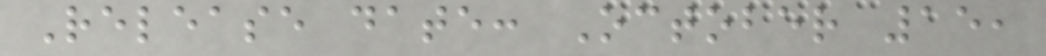Release date: October 15,
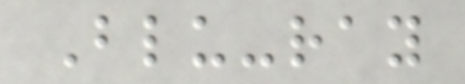Blu-ray
